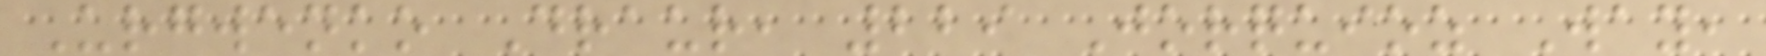Urgwenko Draur, 229 Jorquioz Way,
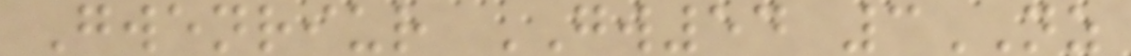Gwenriur GW54 3NZ
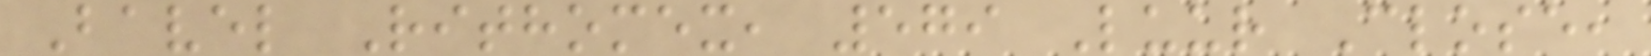Bavel Rithomex, 579 Luur Close,
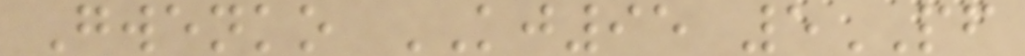Gwenko KJ95 5PF
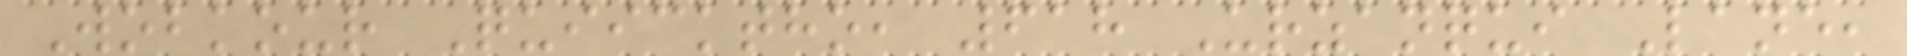Wobkour Quiicktho, 618 Urzanqui Lane,
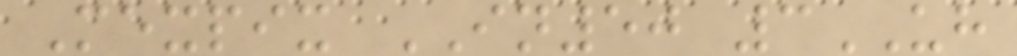Mexpix IN50 3UH
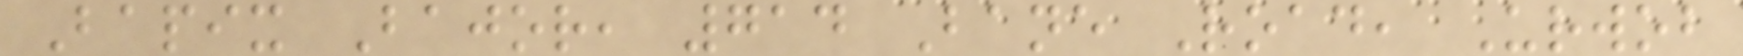Bapix Bajor, 714 Bane Road, Urwob
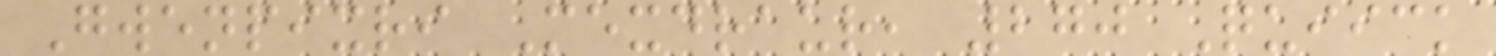Gwenpixri Mexdraur, 270 Quiick
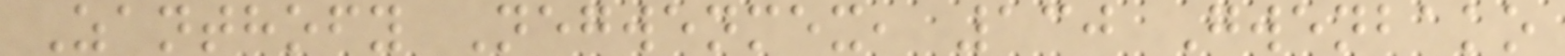Zanthofy Negwenmex, 130 Gwenbako
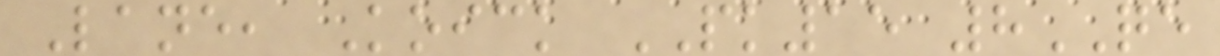Lane, Koick PK15 8QE
